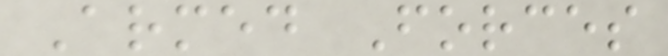Armed Forces
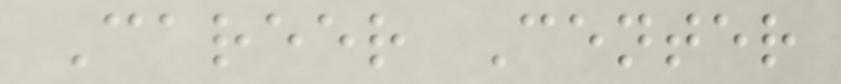Career Center
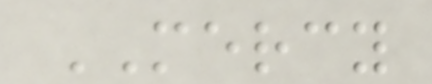MERCY
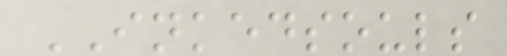INKEDSOULS
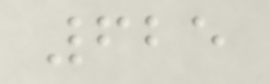625
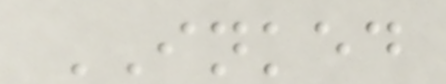INKED
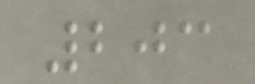203
